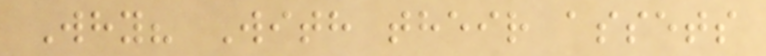Why? With their assets
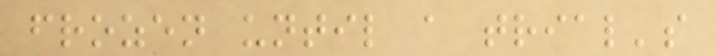frozen until a trial's
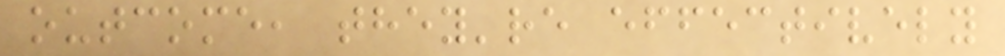outcome, they're effectively
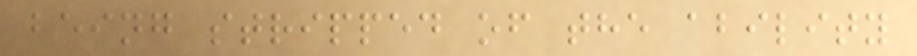being stripped of the ability
